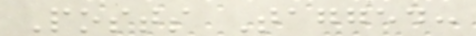Posts Tagged:
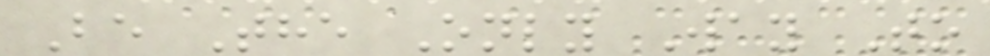Be The Only Way To
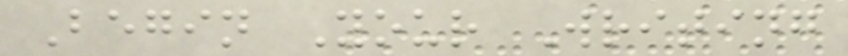Begin Your Writing
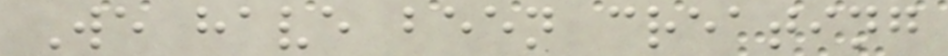We have been creating
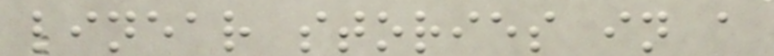linear stories in a
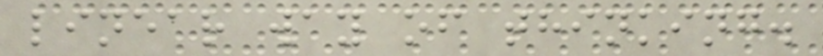linear way of thinking.
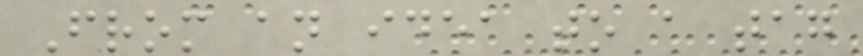From an idea to a tag
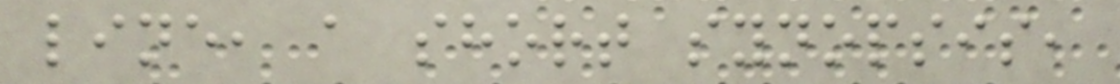line, a short synopsis,
